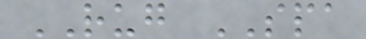RUG SPA
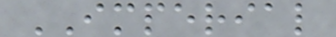IMPERIAL
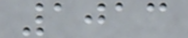1013
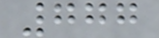777
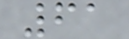61
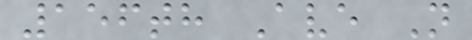156th Ave N
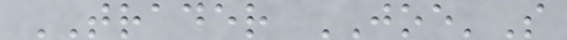TRADER JOE'S
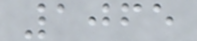1065
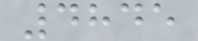4845
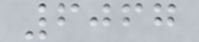6067
